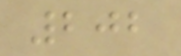202
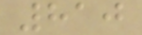810
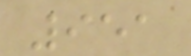951
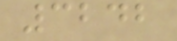3242
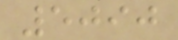5090
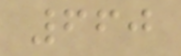660
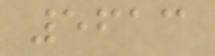5613
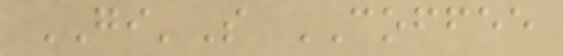GI'S COFFEE
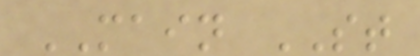MAIN ST
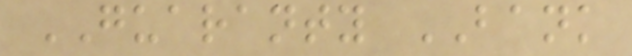GUARANTY BANK
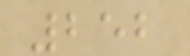252
